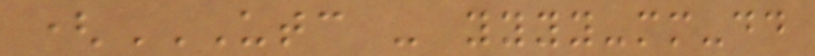(UTC - YYYY-MM-DD
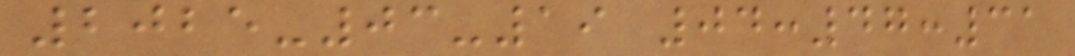2025-03-19 04:47:31
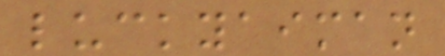luckyaiman
